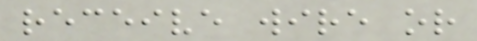receive wire or
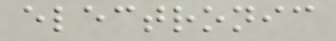electronic
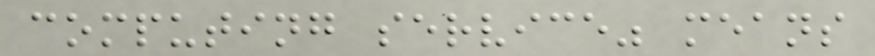computing service" means
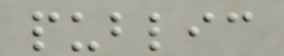public
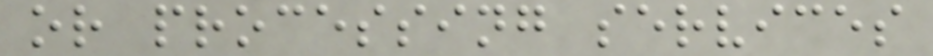or processing services
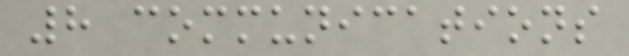8 communications
